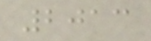2013
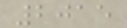2015
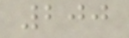200
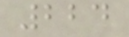224
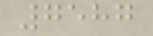7587
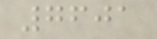7601
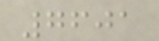7601
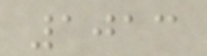1013
